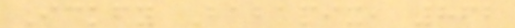Ickfy Babapix, 862
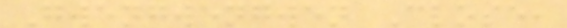Gwengwengwen Close,
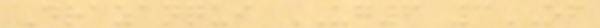Drazanqui UG6 3OF
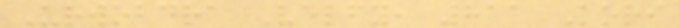Urwobdra Velfy, 811 Kori
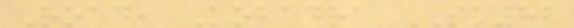Road, Kobadra SK82
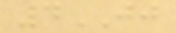4JJ
